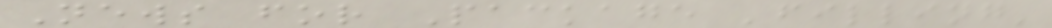News for Package 'filling'
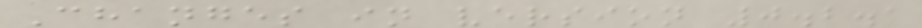Changes in version 0.2.1
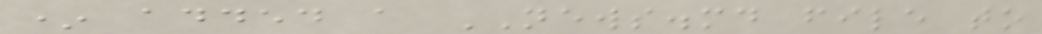* added a NEWS.md file to
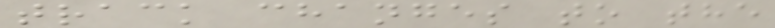track changes to the
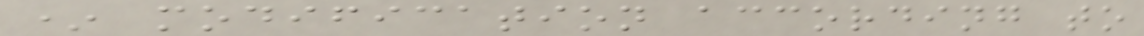* modification according to
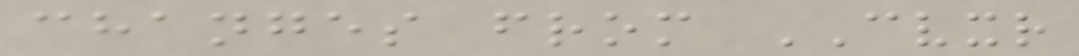changes from CVXR
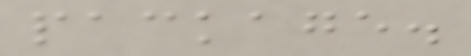package.
